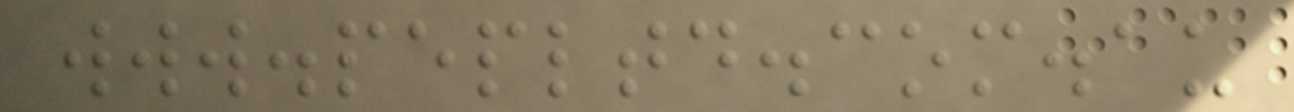www.pepltd.com.au
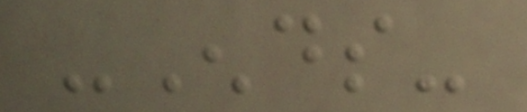-Ends-
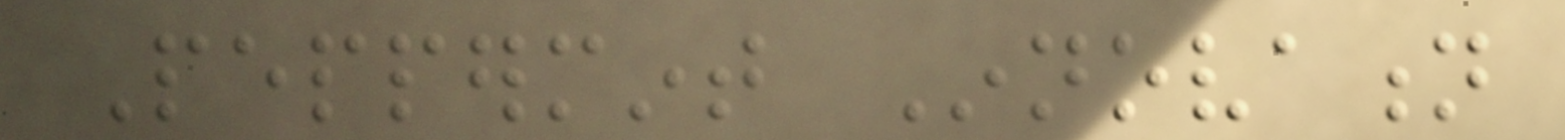Peppermint Innovation
